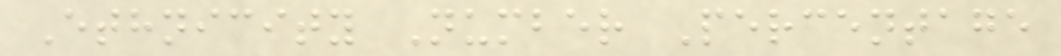Ethnicity Number Percentage
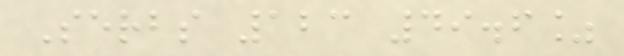Serbs 123 49.6%
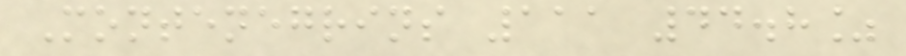Montenegrins 111 44.8%
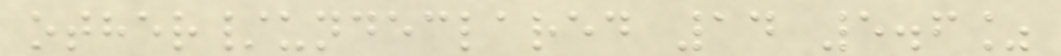other/undeclared 14 5.6%
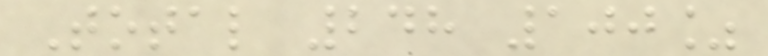Total 248 100%
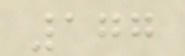177
